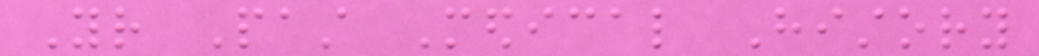Your Past Medical History
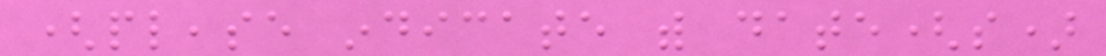(please indicate with date(s)
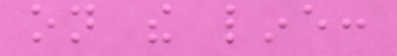on the line:
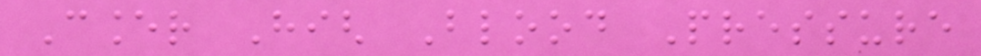Cancer High Blood Pressure
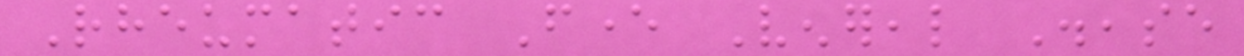Rheumatic Fever Venereal Disease
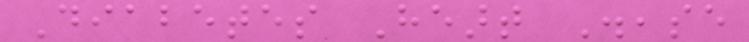Diabetes Heart Disease
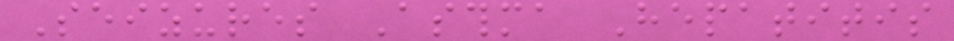Seizures Asthma Hepatitis
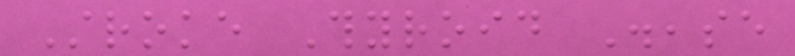Stroke Thyroid Disease
